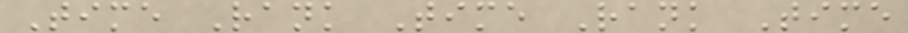Time Rank Time Rank Time
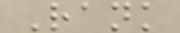Rank
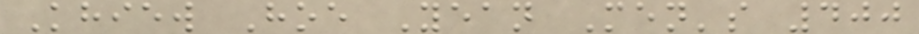Khiew Hoe Yean Men's 400
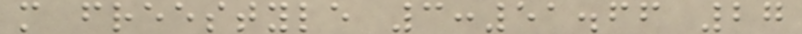m freestyle 3:51.66 27
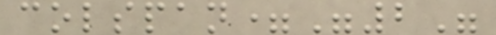colspan="2"
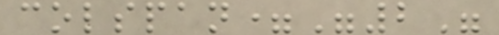colspan="2"
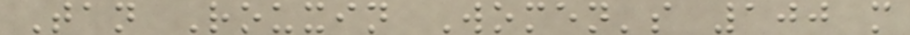Tan Rouxin Women's 100 m
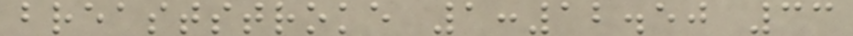breaststroke 1:12.50 33
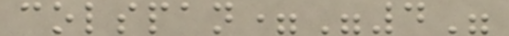colspan="4"
